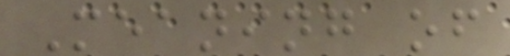Meaning of
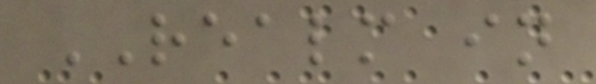REALM in
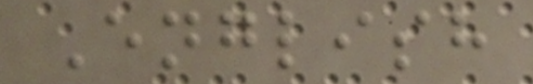English
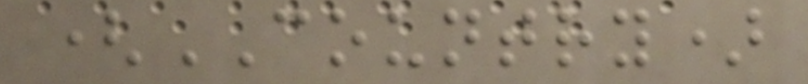(COUNTRY)
